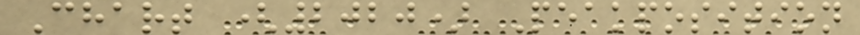Chart (2020) Peakposition
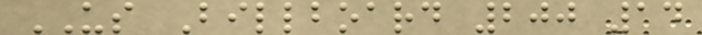US Billboard 200 14
